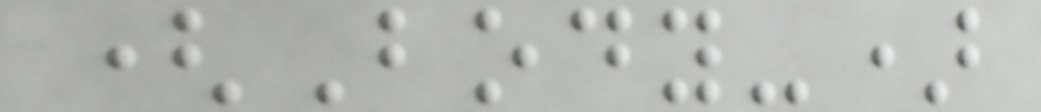(Body-)
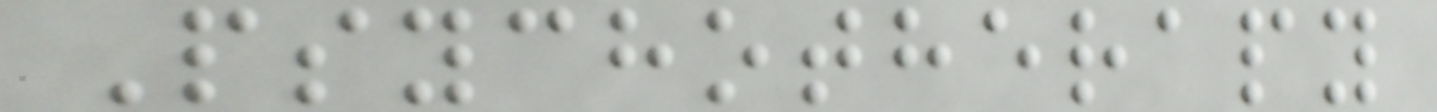Psychotherapy
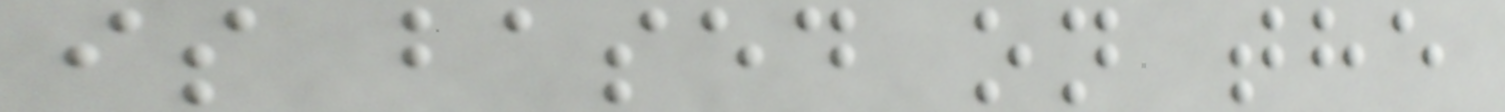is based on the
